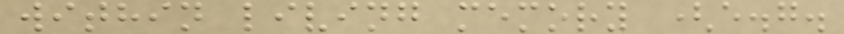within living memory (e.g.
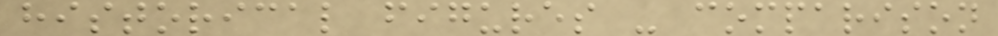historical figures - comparison
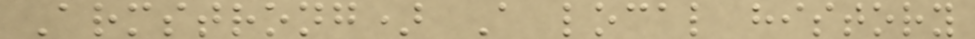Armstrong) A local history
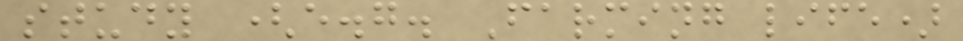study (e.g. Farming life)
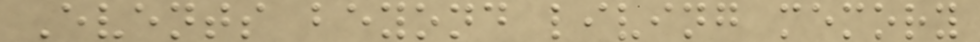Events beyond living memory
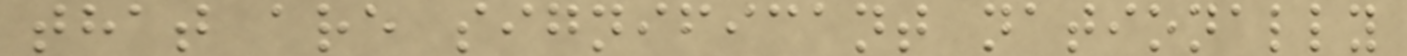that are significant nationally
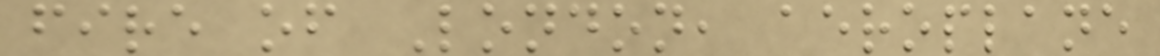fire of London, aeroplane
